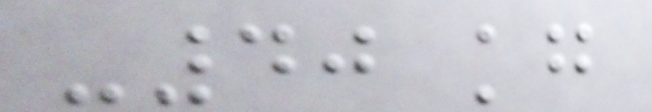-40 kg
